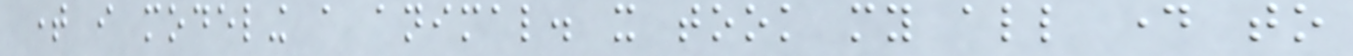time i modeling a animal. it took my all day to
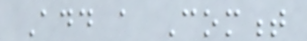Add a Comment
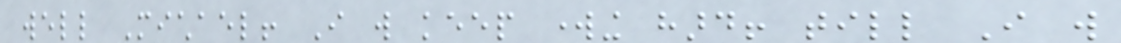well Michael! I will keep working hard! till I will
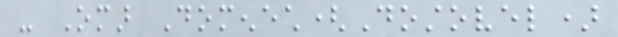- Omar Domenech(Dostovel)
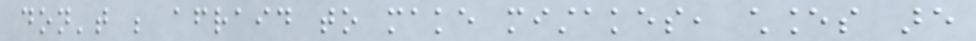don't be afraid to make mistakes, chances are
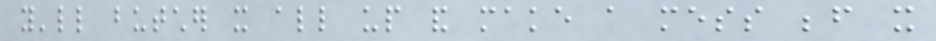you'll butcher it all up and make a mess before it
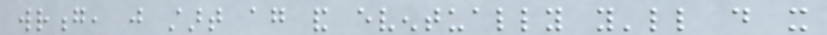wrong, just start again and eventually you'll do it
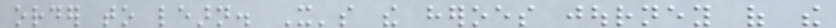order to learn. It's the heroes journey of the
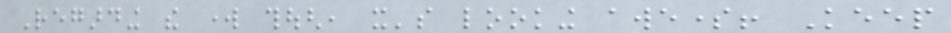Regarding the work though, it's looking awesome! Keep
